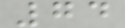74
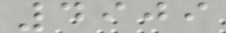4909
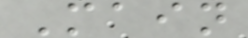Main
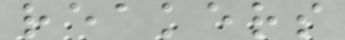reakers
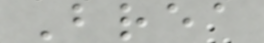Brea
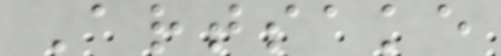Artsake
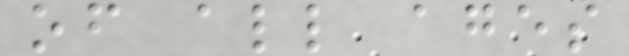of all ages
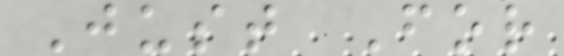Just For
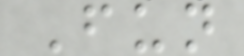Fun
